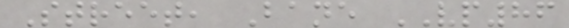Street, Bane VP86
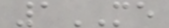1ME
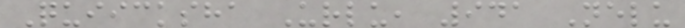Quiicksha Urlu, 941 Nelu
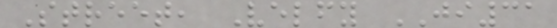Street, Velfy JI31
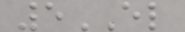5EL
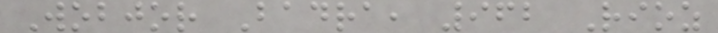Wobjor Badra, 962 Rioz
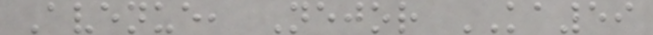Avenue, Nejor KA59
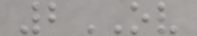2OV
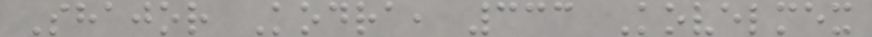Shajor Kodra, 333 Kovelmex
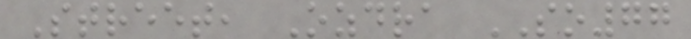Street, Ozdra SO77
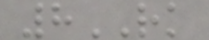8RK
